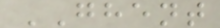GHENT
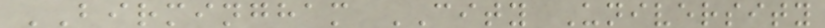BIRMINGHAM CITY University
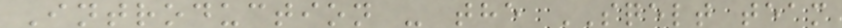Introduction - the SQELT team
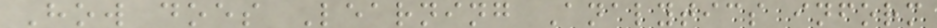How does Learning Analytics inform
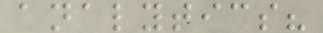analytics?
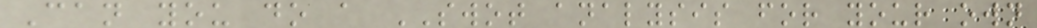Can you do a SWOT analysis for your own
